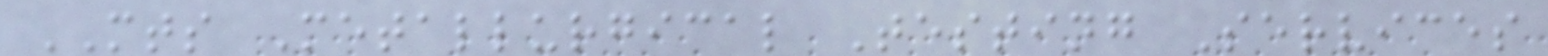MTS Metallurgical Testing Services
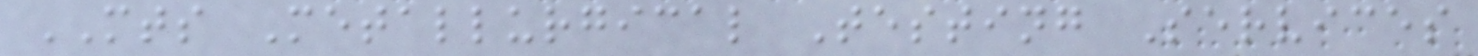MTS Metallurgical Testing Services
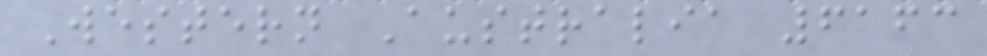Western Australia 6163
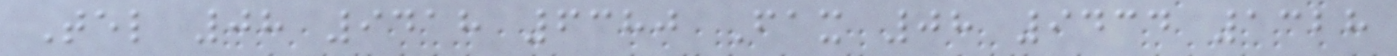Tel 08 9418 6380 Fax 08 9434 1328
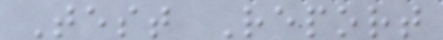Test Report
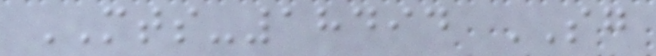MTS-18494 SG
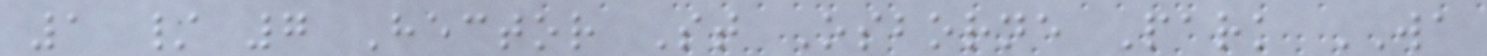1 / 7 Hector St Osborne Park WA
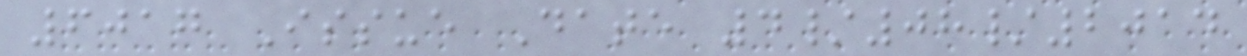6017 Issue Date 4/08/2014
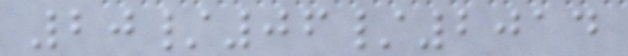20/06/2014
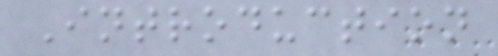Introduction
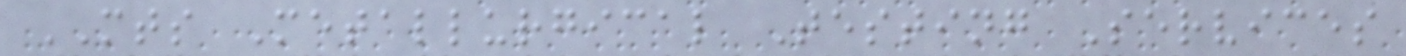MTS Metallurgical Testing Services
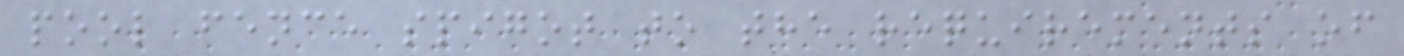pool fence spigot to the requirements of
